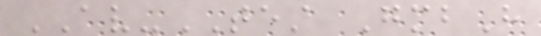AV-TEST GmbH
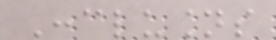Conclusions
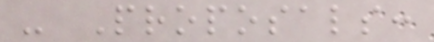- Proposals:
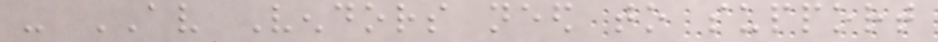- AV Vendors need to support
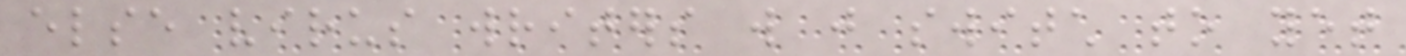else virus writers will just switch to yet
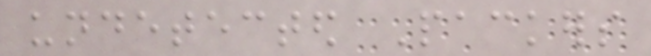undetected Packers
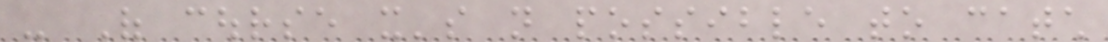- Of course it's not possible to catch
